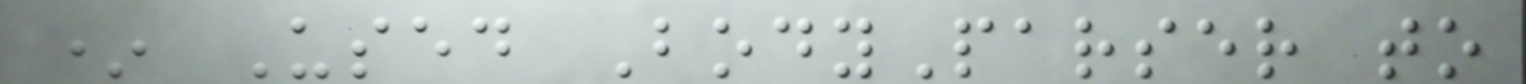* Used BodyParser to
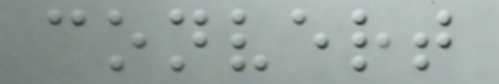convert
